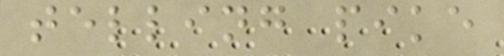telling pike
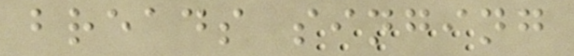breads singing
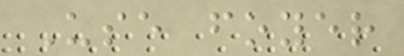Use foyer
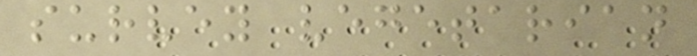survey vegetarian
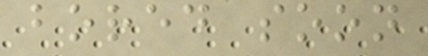bored soon
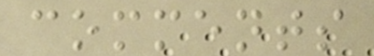comments
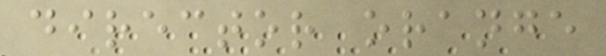director orange
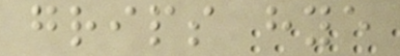grips hye
